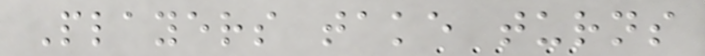Players take turns
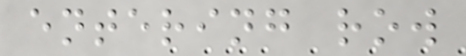entering row
